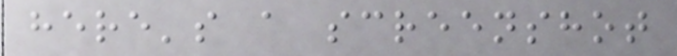here's a screenshot
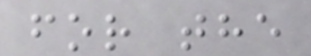for the
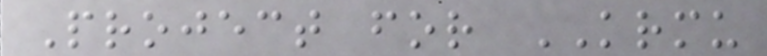Project for KRMU
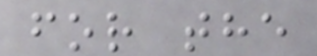for the
